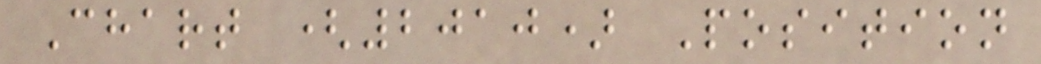Chart (2010) Position
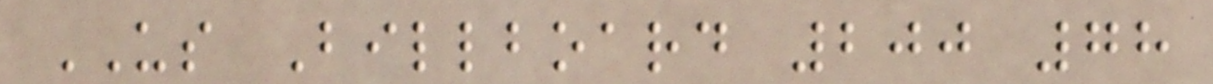US Billboard 200 78
